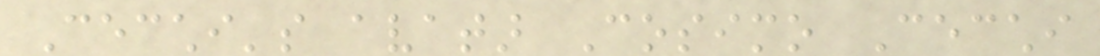Cecchi's avatar Cosimo Cecchi
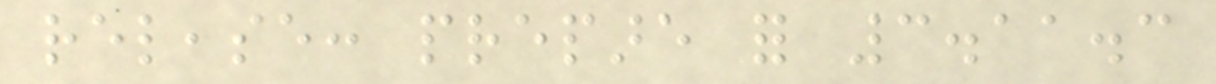release: prepare for 3.11.3
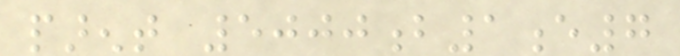parent 5000b1e7
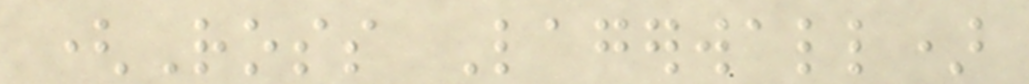(Ross Lagerwall)
